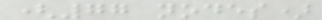(77 nodes)
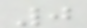0
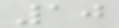10
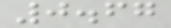0.67
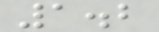1.2
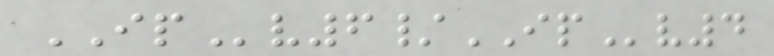IPv6/IPv4
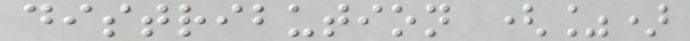distribution (%)
